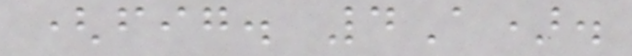(fig. 4A).
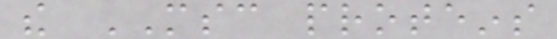the MSC proteins
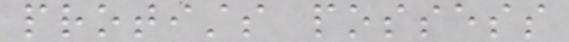protists possess
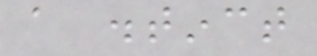a distinct
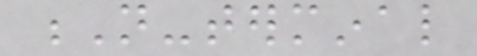N-terminal
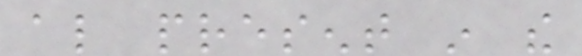also present in the
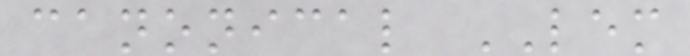canonical LEM
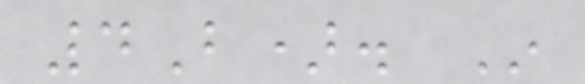4B). In
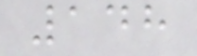148
